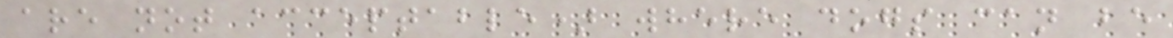are not acceptable) where dogs can be
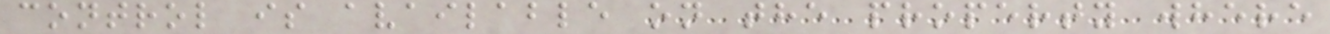control is available on the property where
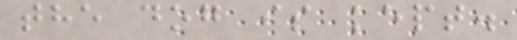the dog is kept.
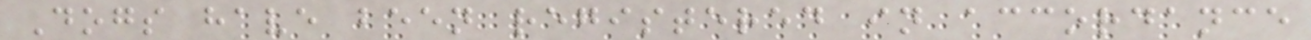Dogs have been registered in accordance
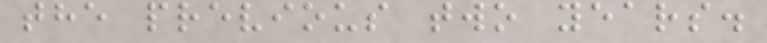the previous two years.
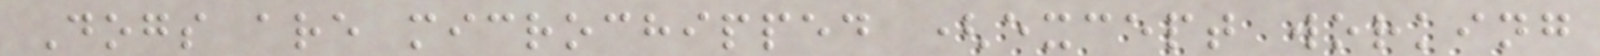Dogs are microchipped (except working
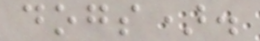dogs).
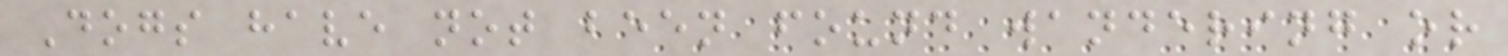Dogs have not been found wandering or
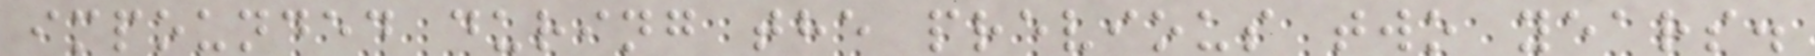impounded during the previous two years.
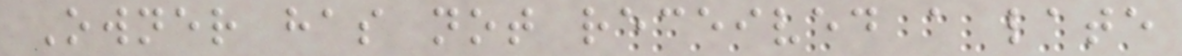Owner has not received a late
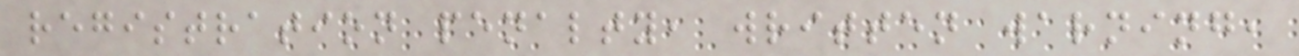registration penalty, written warning,
